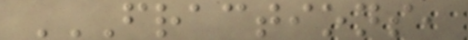FRACTIONS,
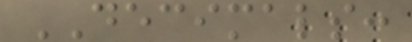DECIMALS:
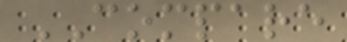COMPARE
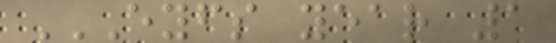EYFS YEAR 1
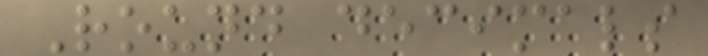Round decimals
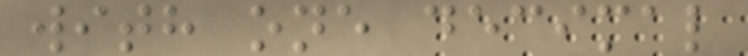with one decimal
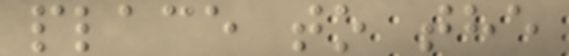place to the
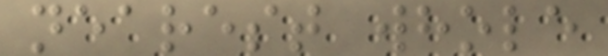nearest whole
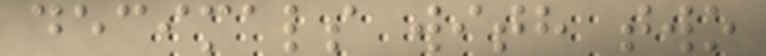decimals with two
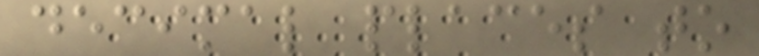decimal places to
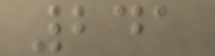241
